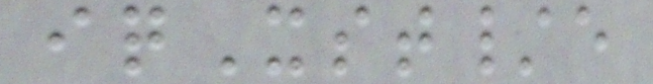iqXst/e
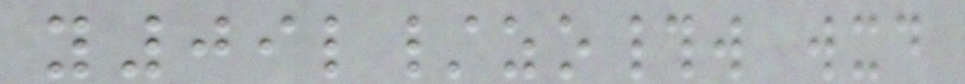y09l/zo#w wxd
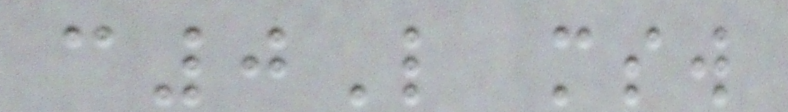c0L msw
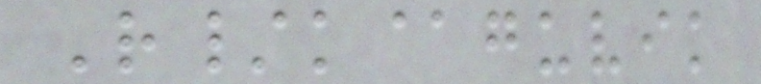R/k@guvik
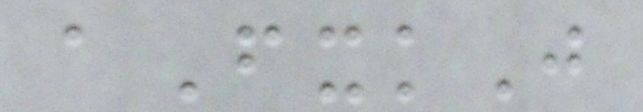aFxkJ
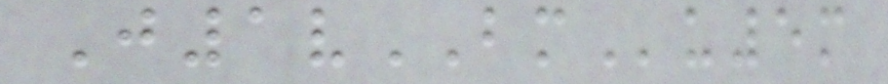J1vBMu5m
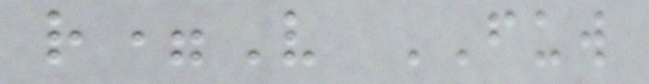r=V FUW
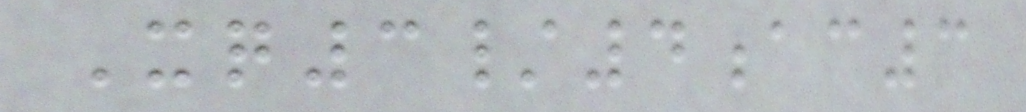Xq3/4ac3
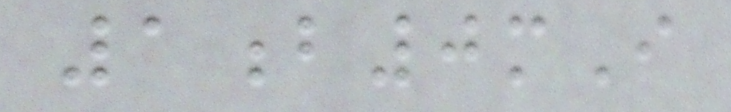1b0mI
